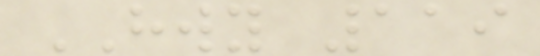HWY 119
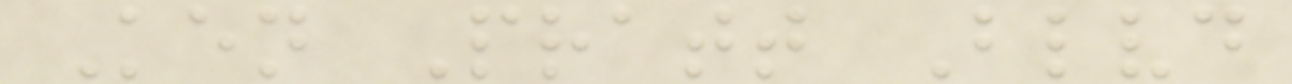Ken Pratt Blvd
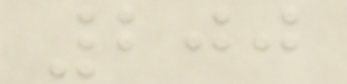200
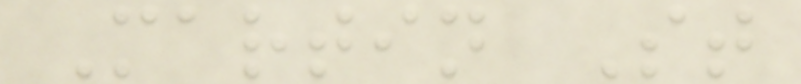Martin St
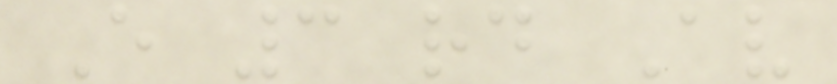E 3 rd Av
